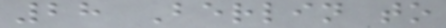28 Berlin to
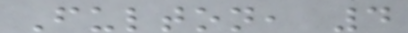Fulton, 4
